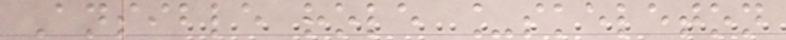Ansible role _skeleton
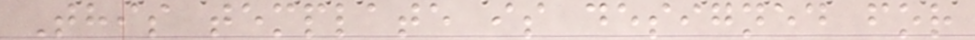This template is designed for
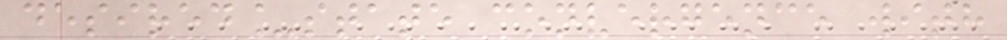desired_state convergence with
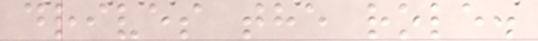drives the role.
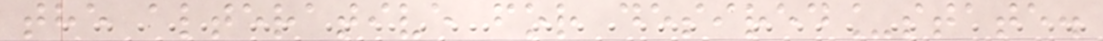the alterative for desired_state.
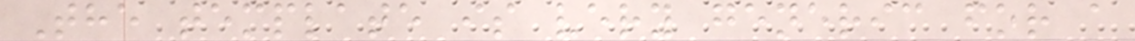The template is very generic for a
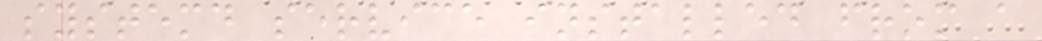systemd service installed from a
